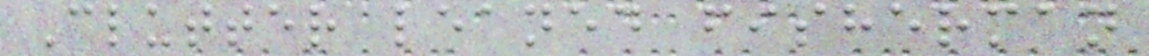Clutter leaned fisherman
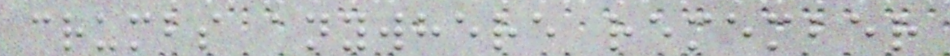crumbs anywhere remember
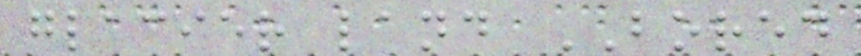glacier land BORED
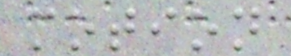motion
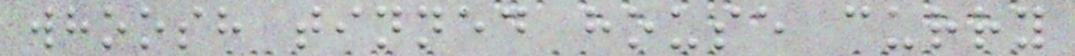whoosh tinned house curry
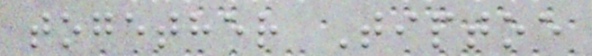together Tiptoe
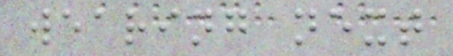wearing next
